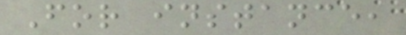For instance,
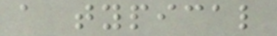a typical
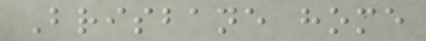Brisbane home
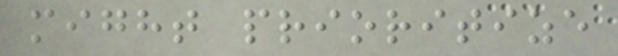might prioritize
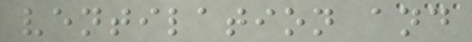ventilation and
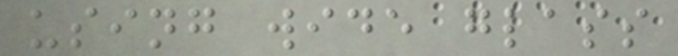using wide glass
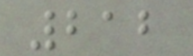212
